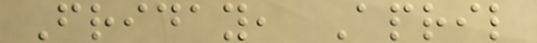Friday, April
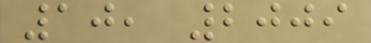10, 2009
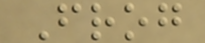Frog
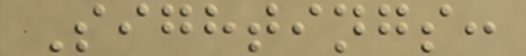Sightings:
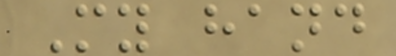My hand
